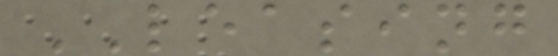LEASING
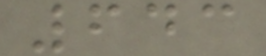643
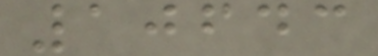10643
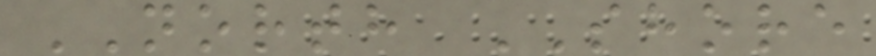NORTH SHORE
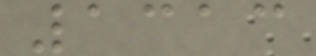1313
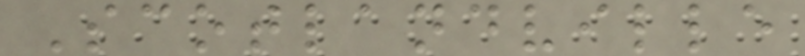Scotlandville
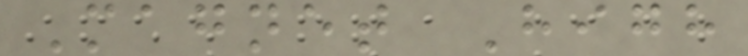Magnet High
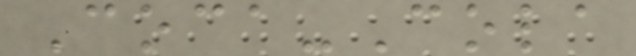Coca-Cola
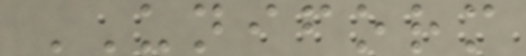UNIFORM
